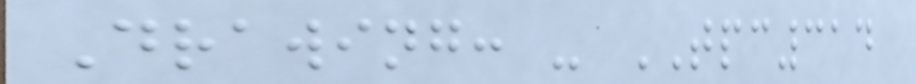Drawing: - TPC314
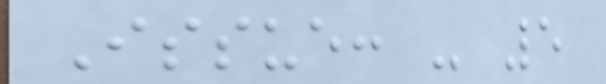Issue: - 5
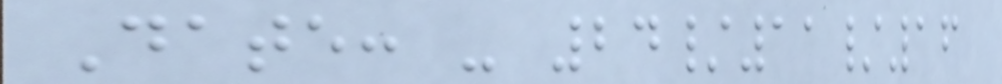Date: - 24/11/16
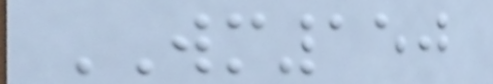WM150
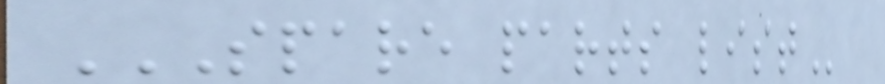SPARE PARTS LIST
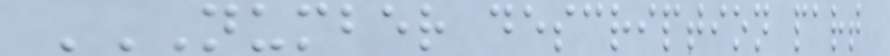NUMBER DESCRIPTION PART
